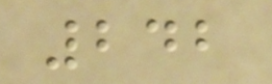242
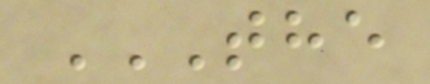THE
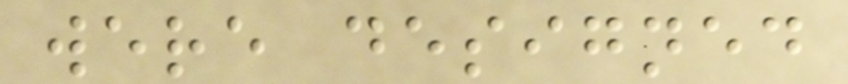were designed
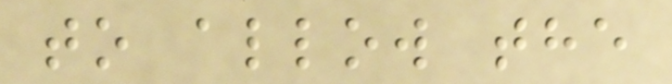to allow the
